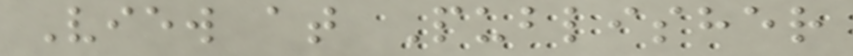View at Publisher
